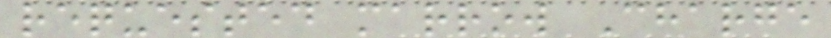requested marrow Charge
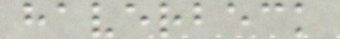haverbeck
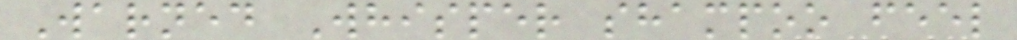Warned Whisper shampoo feel
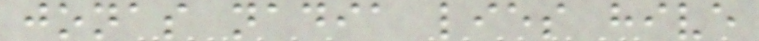jonas nadia lies hive
